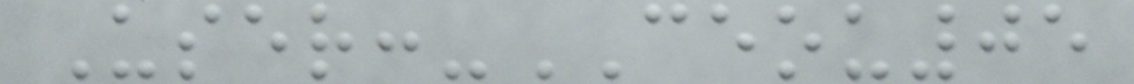User:-CEOU05
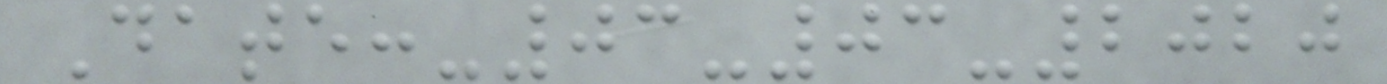Date:-03-03-2020
